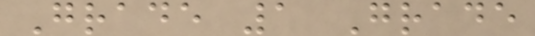Grade 1 Grade
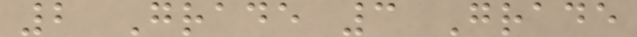2 Grade 3 Grade
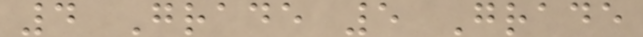4 Grade 5 Grade
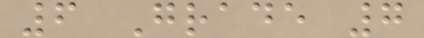6 Grade 7
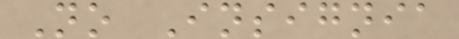No Insignia
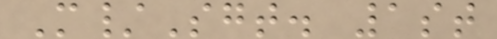M/Sgt. 1st
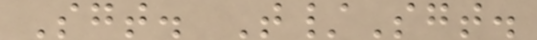Sgt. T/Sgt.
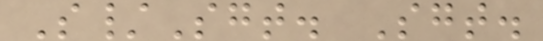S/Sgt. Sgt.
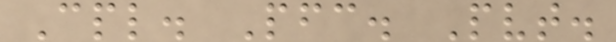Cpl. Pfc. Pvt.
